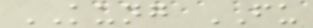KUNG FU
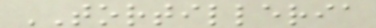TORTILLERIA
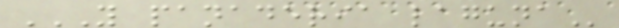Y PANADERIA LAGUNA
